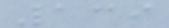139
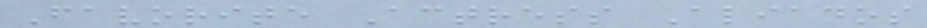Favorite Actress Aliados
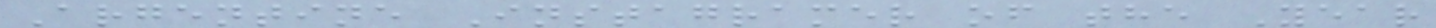Argentine Instagramer of the Year
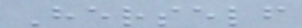Herself
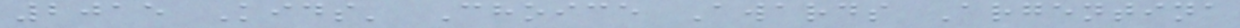2015 Kids' Choice Awards Argentina
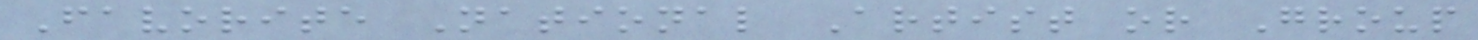Favorite National Artist or Group
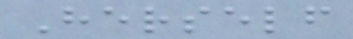Herself
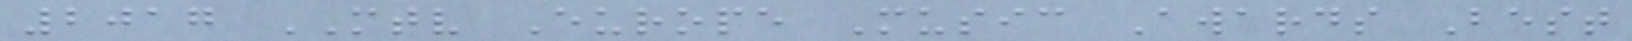2017 MTV Europe Music Awards Best
